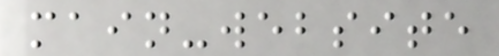main-website
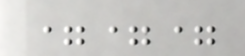===
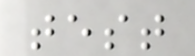test
